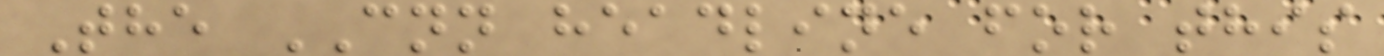The CNN headline for this
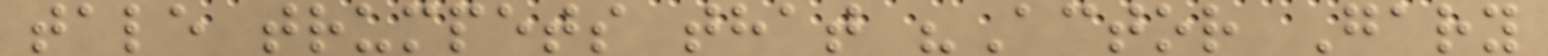tale trumpets that "Actor Gary
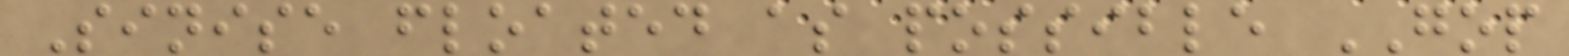Sinise floated as possible GOP
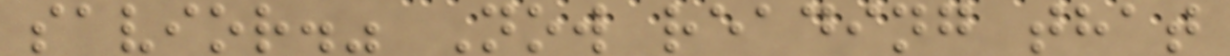savior." Now reading that
